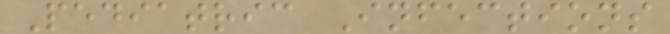Pediatric Infections
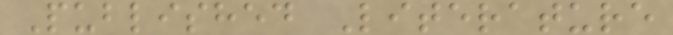Published Literature
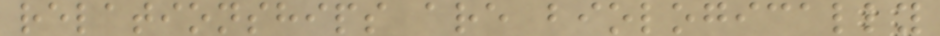relationships are biologically
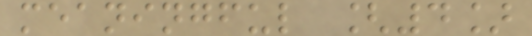meaningful [4]
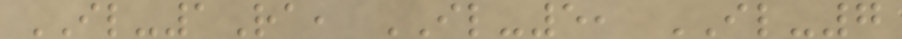IL-1Ra, IL-5, IL-7
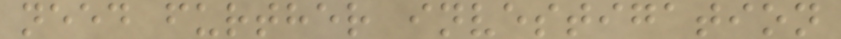need further investigation
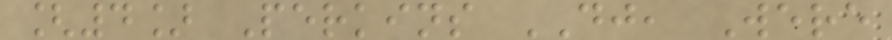[4] Perkins DJ, Were
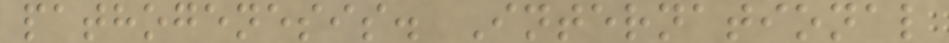pathogenesis. International
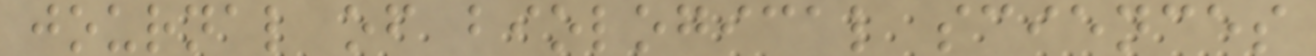journal of biological sciences
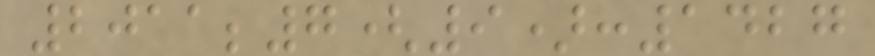2011;7(9):1427
